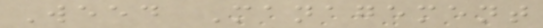Weed Management
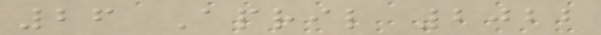26 April 2022
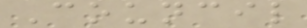Council
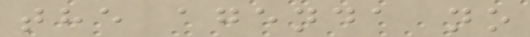the agenda no
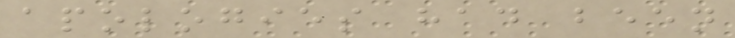apologies had been
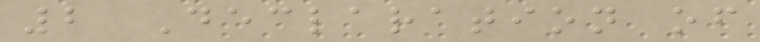2 Declaration of
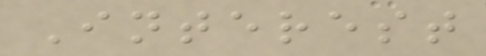Interest
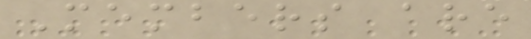Members are
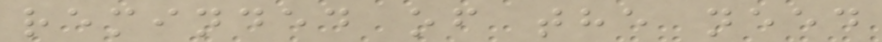reminded of the need
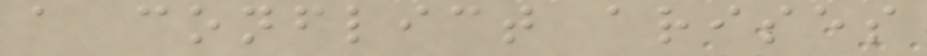a conflict arises
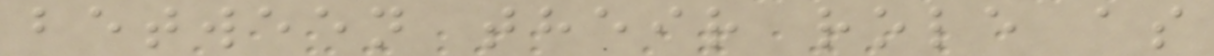between their role as
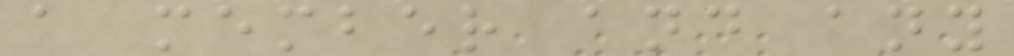a member and any
